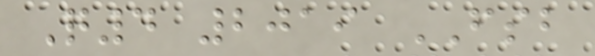Q4 2019 FSB
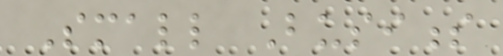Small Business
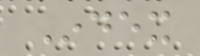Index
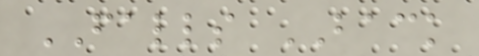FALLS BACK
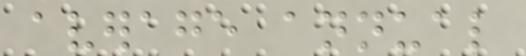average annual
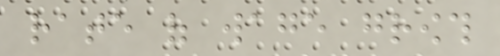rate of wage growth
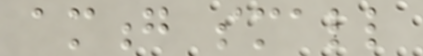among small
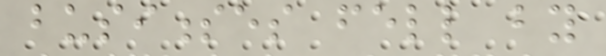businesses fell by
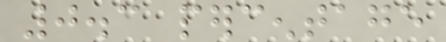0.3 percentage
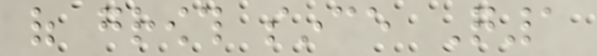of growth since Q1
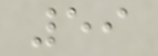59
